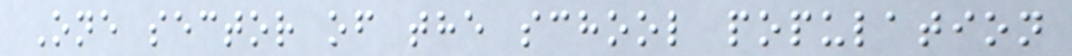One sector of the school population
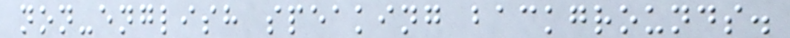non-english speaking backgrounds.
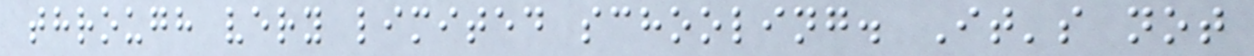through very limited schooling. It's not
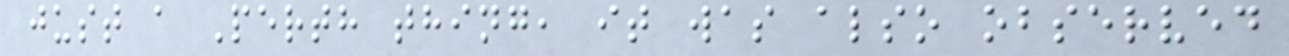just a Perth thing, it was also observed
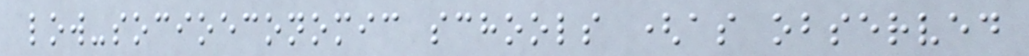low-socioeconomic schools (as observed
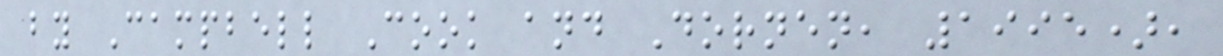by Campbell Cook and Dornen, 1995),
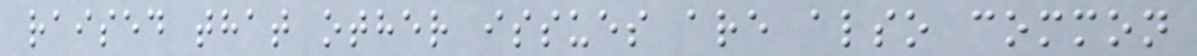raised that other issues are also common
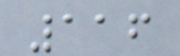116
